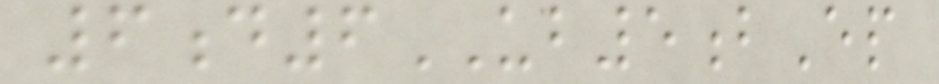6d6UB5bEp
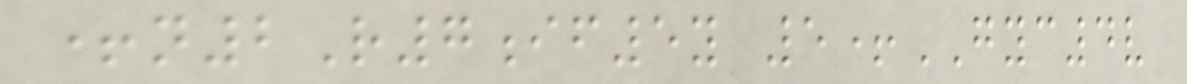+n2R7if5y 5+GYC4v
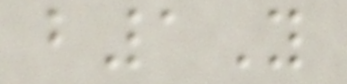b1Y
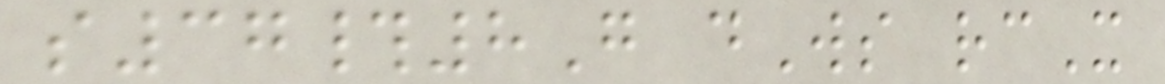s37#8G dWs rcX
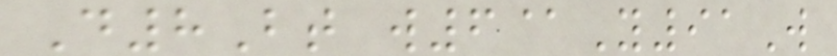D8Bt w6@Y91W
